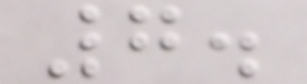7.
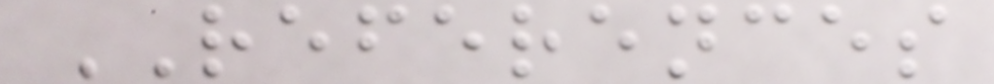REFERENCES
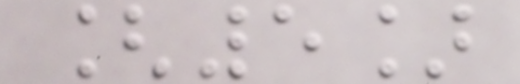[5]
